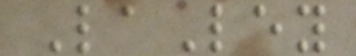LaLey
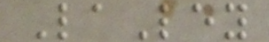LaLey
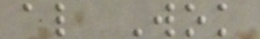al Wok
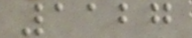1127
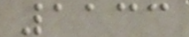1133
